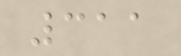311
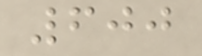600
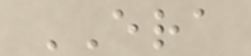ERA
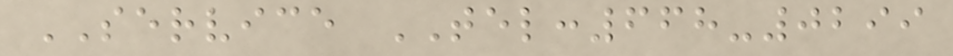SERVICE TEL:668-0299
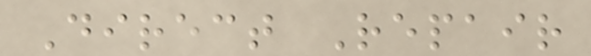Direct Repair
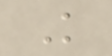K
